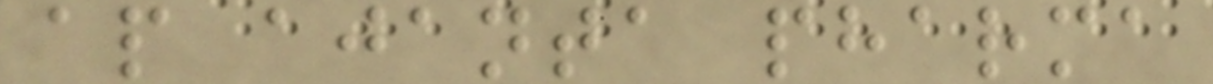ap ajanta pharma
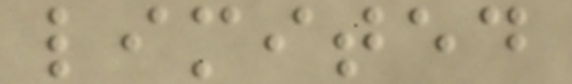limited
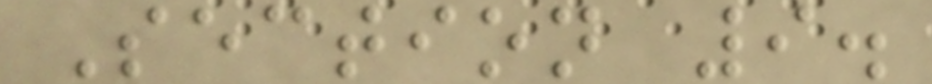Section 9.
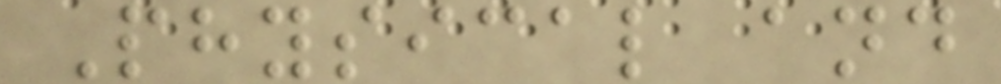Physical and
